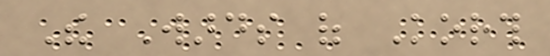The Wards of Korth
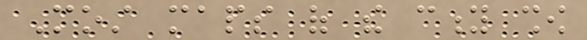Most maps of the city show
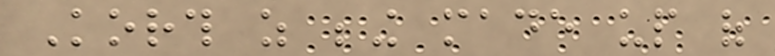Korth as being made up of
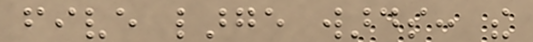five large wards: the
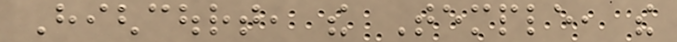Highcourt, the Temple, the
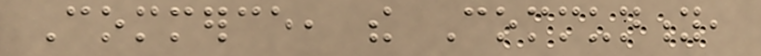Commerce, the Community,
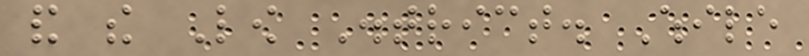and the Low District. While
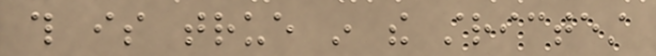this is true in the strictest
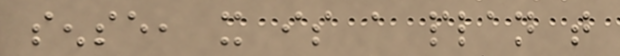sense, it is a plan that
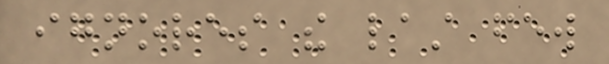ignores the last few
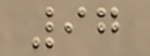97
